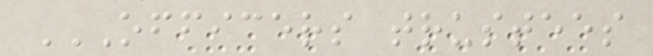OFFICERS TRUSTEES
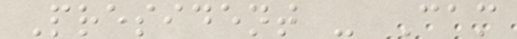President - Cam
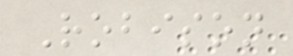Robison
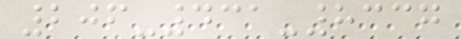206-431-8337
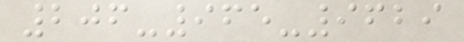206-965-9629
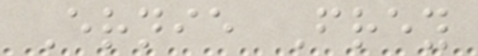Ernie Frey
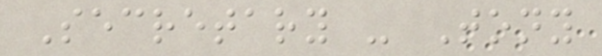Secretary - Tony
